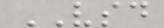VSD
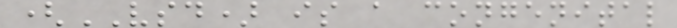(VSD) is a congenital
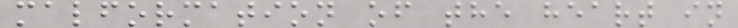malformation of the heart in
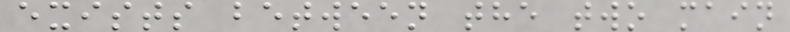exists between the two main
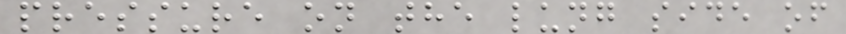pressure on the lung side of
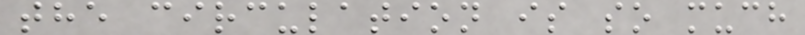the circulation is so much
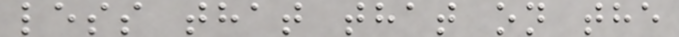less that that on the
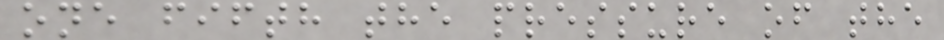one fifth the pressure of the
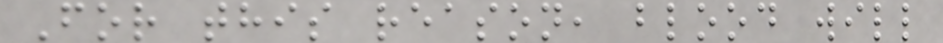For this reason, blood will
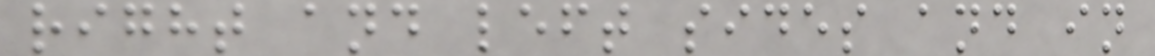right and left sides and in
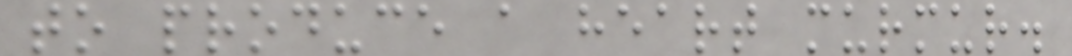to produce a heart murmur.
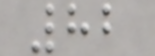82
